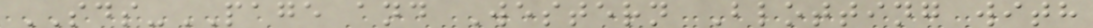SDS-PAGE and Western Blotting with
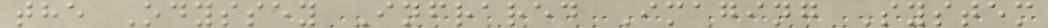the Odyssey Infrared Imaging System
